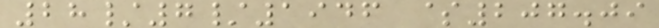28/7/1946 $207.09
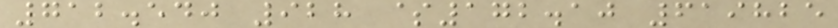712.540 928 $172.10 619825
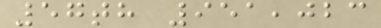57th 951,023
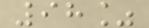98%
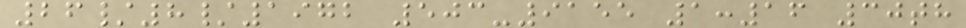26/8/1972 503-9155 1:16 30th
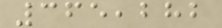365,282
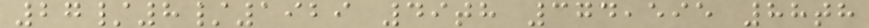27/8/1929 49th 374,595 88th
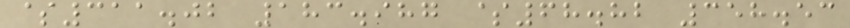$311.02 183.987 $68.82 358.53
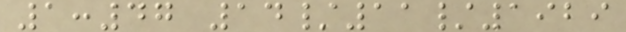1:47 14/11/1929
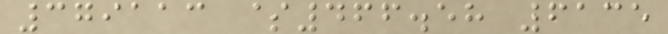379113 $466.58 6135
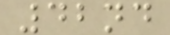42nd
